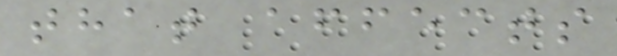that affects
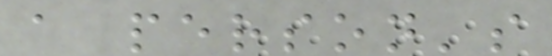a person's
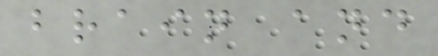brain and
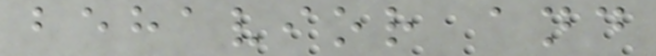behavior and
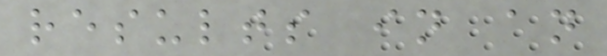results in an
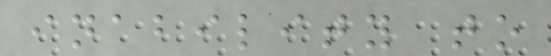inability to
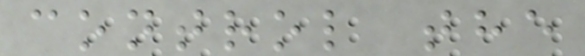control the
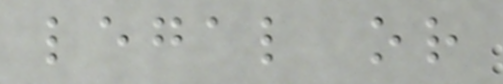legal or
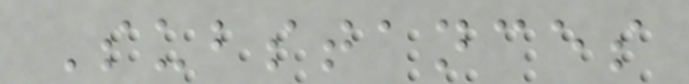Substances
